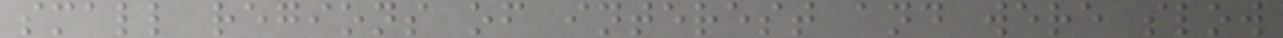small regions of interest and were slow
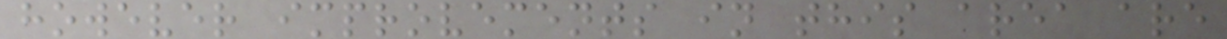however improvements in this area are
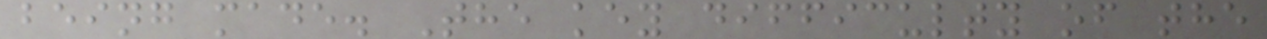being made. The key difficulty of the
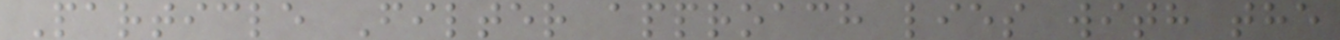Particle Filter approach lies with the
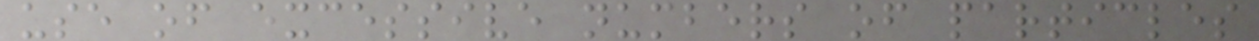use of excessive numbers of particles
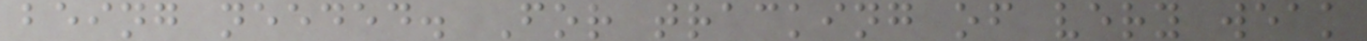being needed. For tracking of very weak
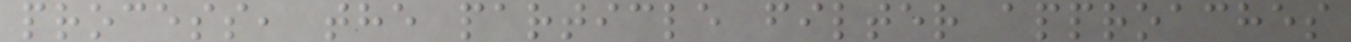process, the particle filter approaches
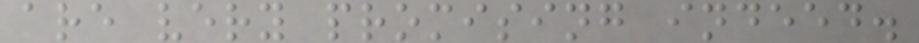are very promising indeed.
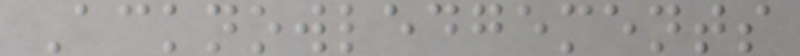Acknowledgements
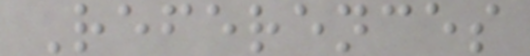References
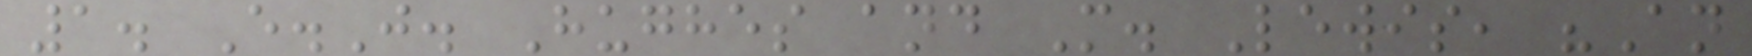1. E.J. Hughes and M. Lewis, "An
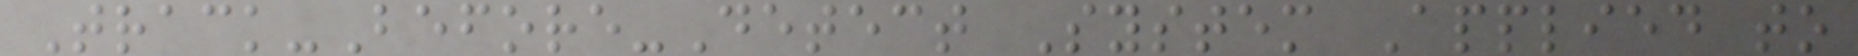Track-Before-Detect System Applied to
